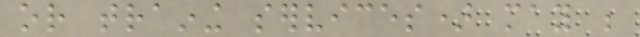or training services) may be
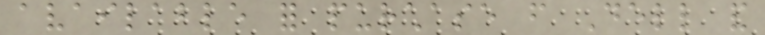available for purchase from Dell and
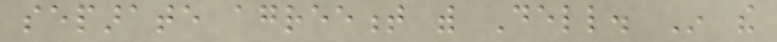separate agreement with Dell. In the
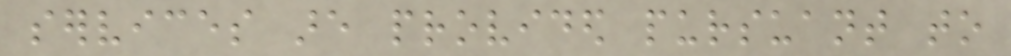services are provided pursuant to
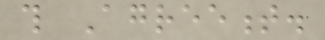this Agreement.
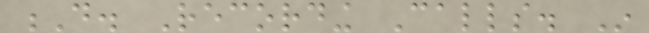D. Recording Calls. In
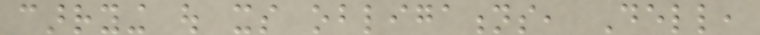carrying out its obligations, Dell,
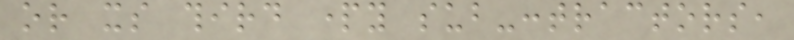or its third party sub-contractors,
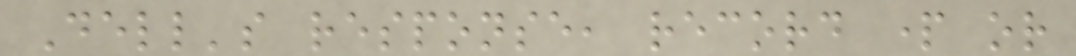Dell's response, record part or
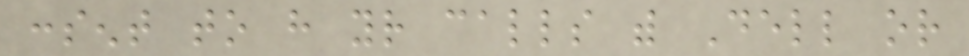consent to have your calls with Dell or
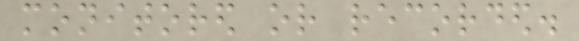monitored or recorded.
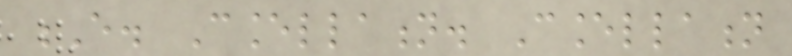E. Cancellation. Cancellation
